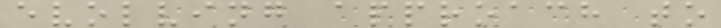evolving approach to
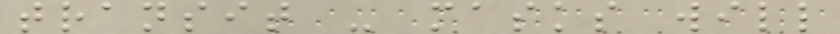transit - masks will
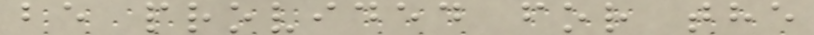be provided for the
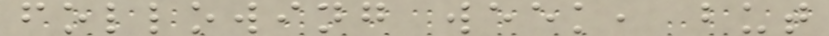following week, but
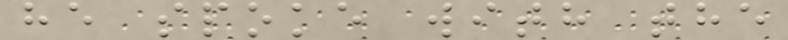he spoke with the
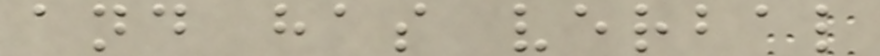and has verbal
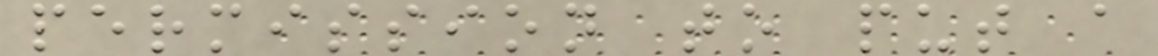permission to put a
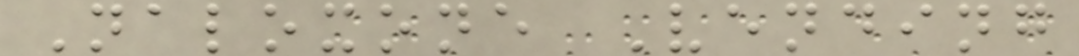Naloxone Vending
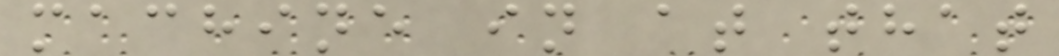machine in at that
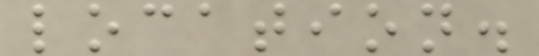location.
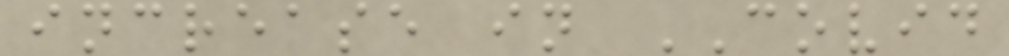increase in COVID
